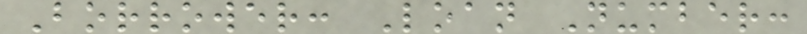Borrower: Loan Number:
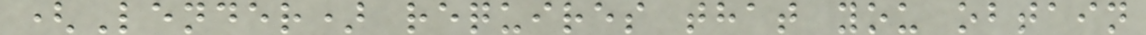(Lender) requires that you obtain
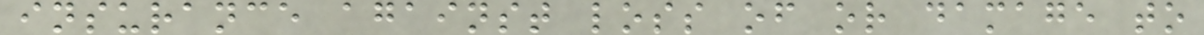insurance against loss of or damage to
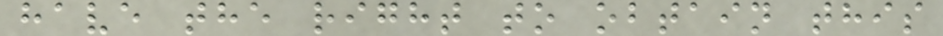have the right to obtain this
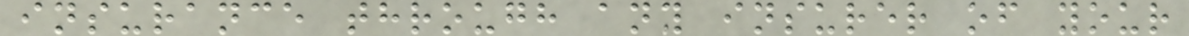insurance through any insurer of your
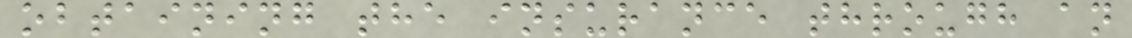obtaining the insurance through an
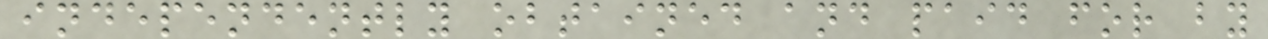independently obtained and paid for by
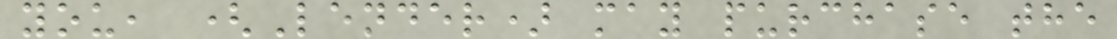you, (Lender) may purchase the
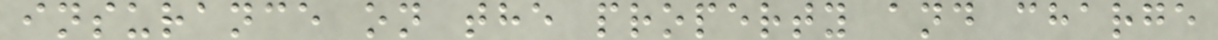insurance on the property and charge
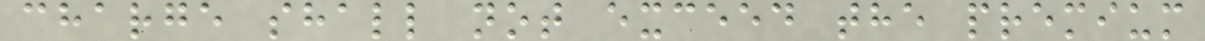charge shall not exceed the premium
